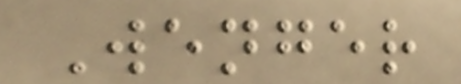Wenger
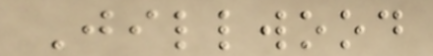Jillwood
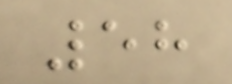58
